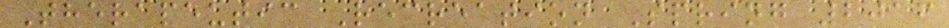Therapeutic Recreation Spring 2016
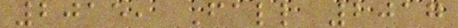2015, Fall 2017
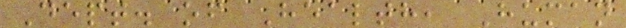Dept. of Health, Human
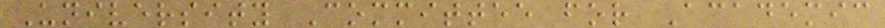University Committee for Academic
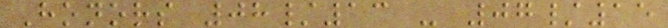Honors 08/13 - 07/15
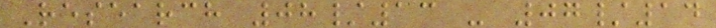Research 08/13 - 07/14
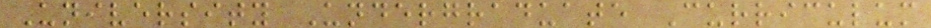University Undergraduate Curriculum
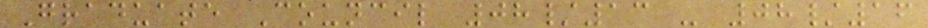Graduate Council 08/13 - 08/16
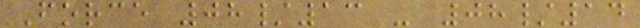Force 08/13 - 08/14
